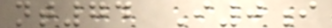nt74 I0i
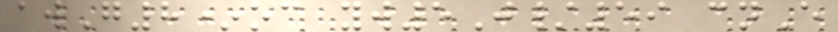awG8*oc yw5J/59 cnE
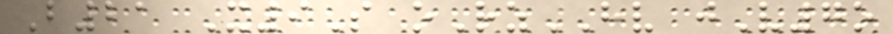B21 X9S oRzHV jV7o
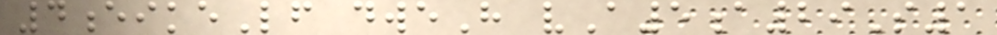4eikeLf dweH vA5a29S1
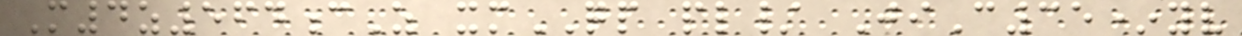M4z564cZ xmQP pl/ JiC35*yv
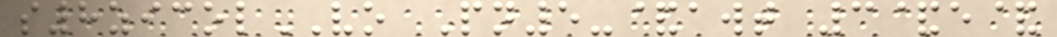s8zicolVO Pn5-&awt 3&e&
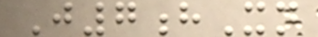J7hXn
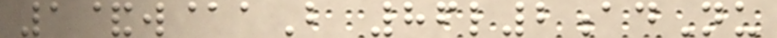1&w@aB 86l2adNu
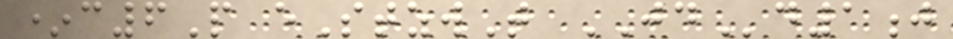*c6P eStzwT JDd1j
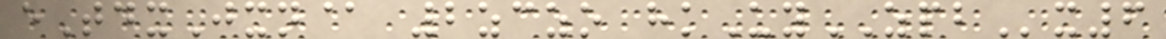eTdxJxn@ 2zczo hkUyZPBx6
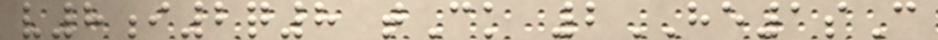v8i2q8 tCk 2HE1sC
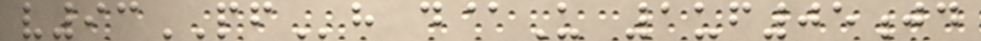v93PFh d@U 1uf05jd
